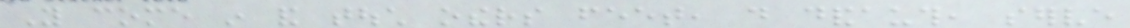You come in and touch others feet, do dandauth, serve
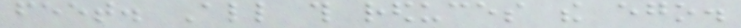feet. All this reduces the ego.
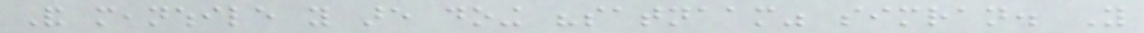And meanwhile you are doing "satnaam" simran. You
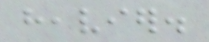heavier.
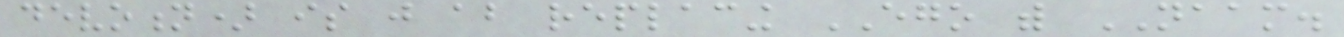devotion) is just about replacing EGO with NAAM.
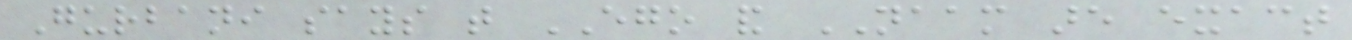Gurbani says that EGO and NAAM are exact
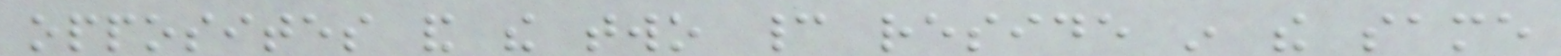opposites and the two cannot reside in the same
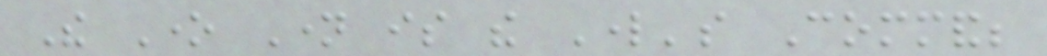The One Name is the Lord's Command;
